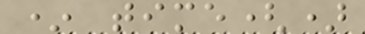* time()
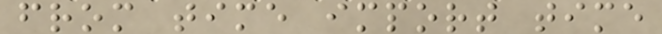from time import time
